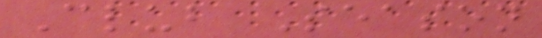Club Season
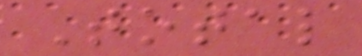Total
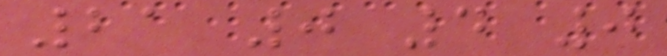21 0 4 0
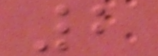2
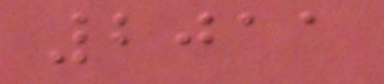2011
